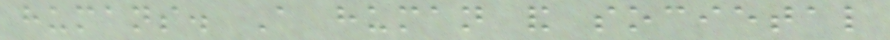humans. A human and societal
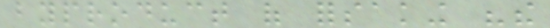byproduct of forsaking "the
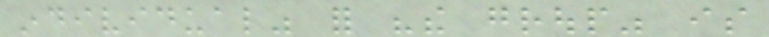individual" for "the group" is
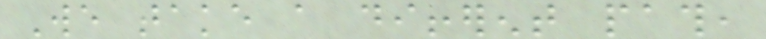We take a different path,
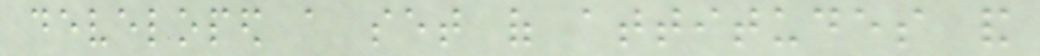developed a set of attitudes and
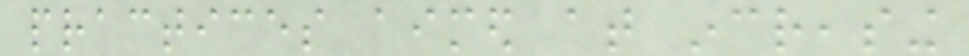practices aimed at increasing
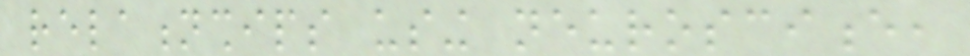relationships using neuroscience,
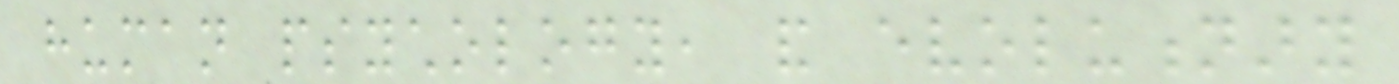human psychology, and evolutionary
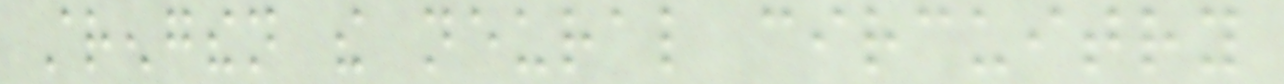strengthen the neural circuitry
